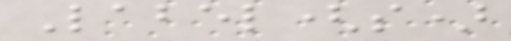Label(s)
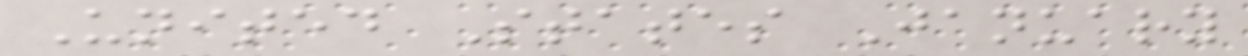United States January
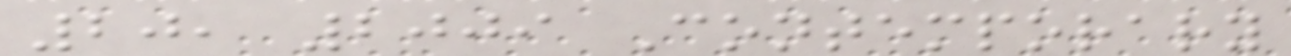20, 2009 Contemporary
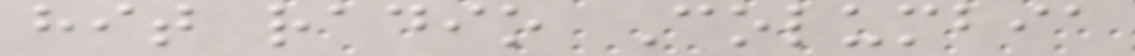hit radio Columbia
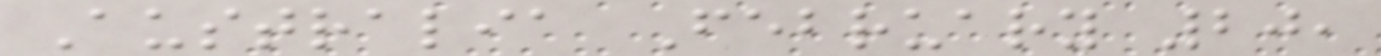Australia February 20,
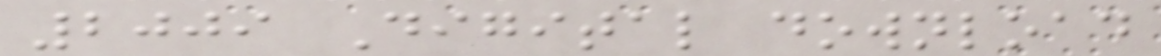2009 Digital download
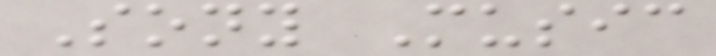Sony Music
